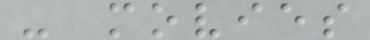- movies
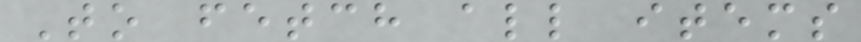To fetch all items
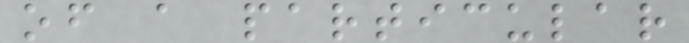of a particular
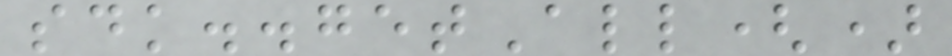sdk..getAll()
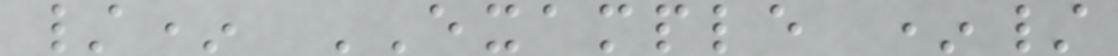/* EXAMPLE */
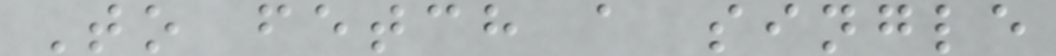To fetch a single
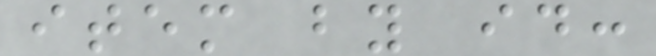item by id:
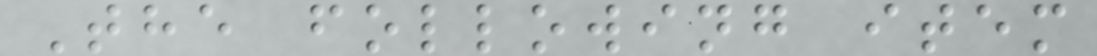The following item
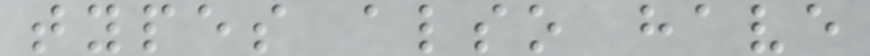types also have
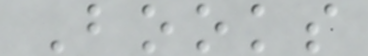Books
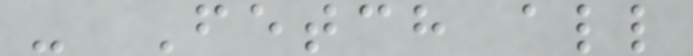- Fetch all
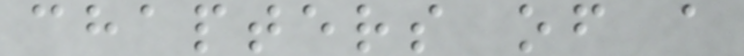chapters of a
